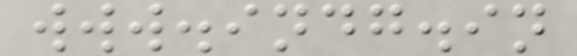www.indg.in
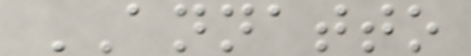ANNATTO
